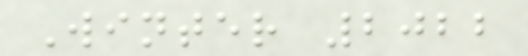Winter 2022
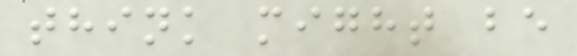think might be
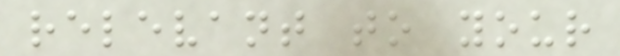relevant to your
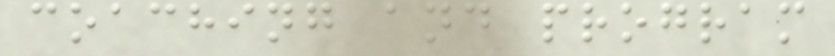coaching and program
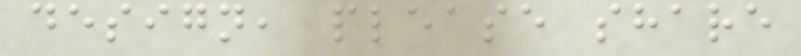design, please share
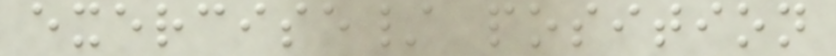exercise/ position
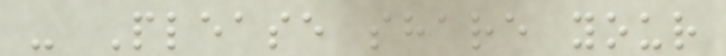- Please share your
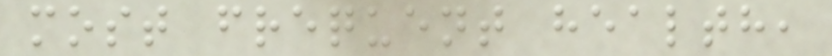most frequent health,
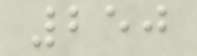250
